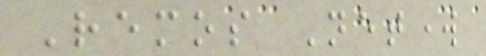Remos Network
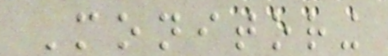Monitoring
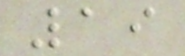19
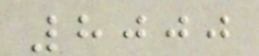8000
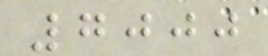7000
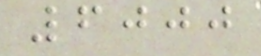6000
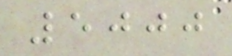5000
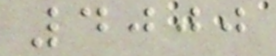4000
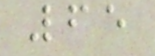65
